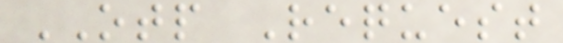OTP Request
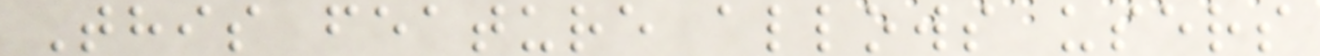This feature allows users
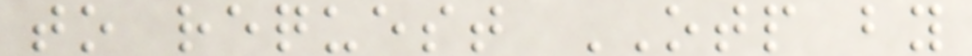to request OTP by
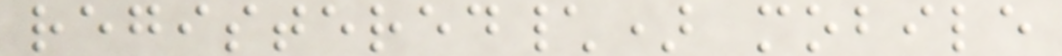registered\) mobile
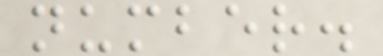number.
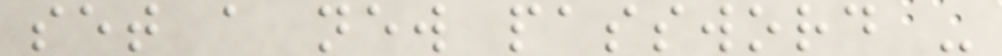set a new password -
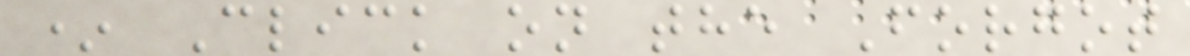* Click on the Forgot
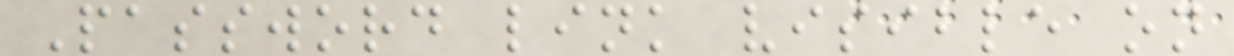Password link visible on
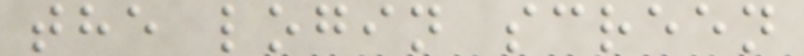the login screen
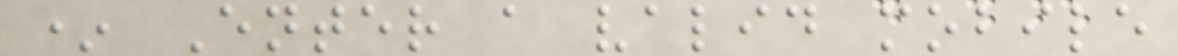* Enter a valid mobile
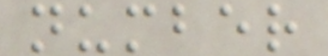number
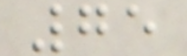75
